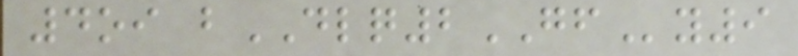4oi bDLQ2GFy9
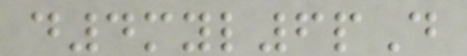d4myl6pD
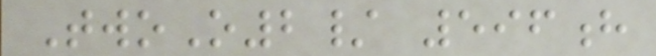TwoO2/ 596h
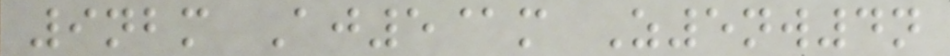9nbm Aj5@m Z5nw4n
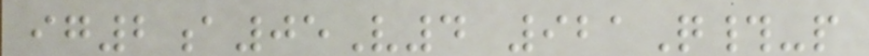ig2a05V4 921Q#-p
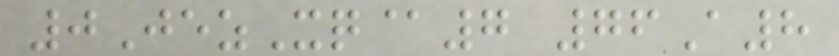0JezXq@7 76A8
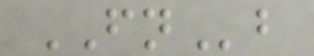FNb
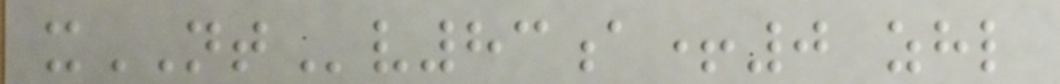xNTv83a+0 zhl
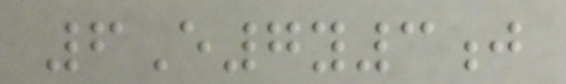6E7y3j
